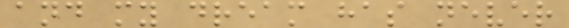and my dream has never
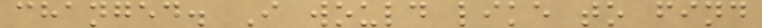changed. I would like to find
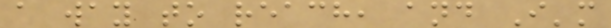a way to reach, and I'm
